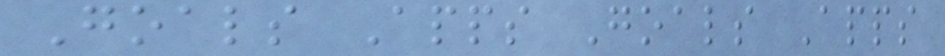Goals Apps Goals Apps
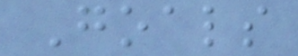Goals
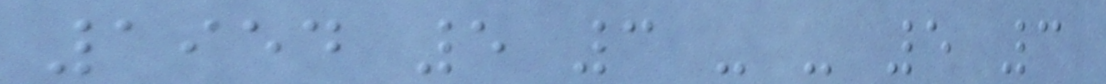1954 5 3 - - 5 3
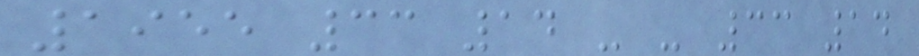1955 33 14 - - 33 14
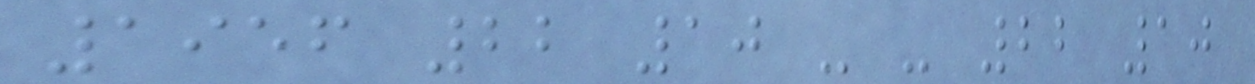1956 22 10 - - 22 10
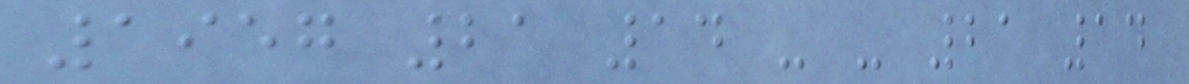1957 21 14 - - 21 14
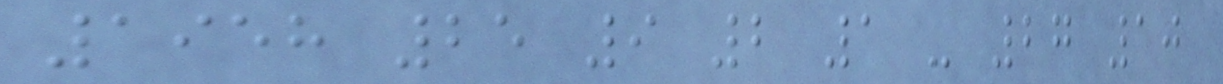1958 25 9 2 1 - 27 10
